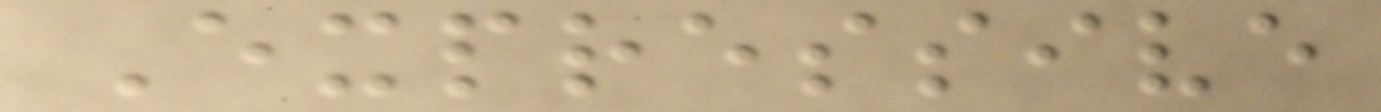Expressive
